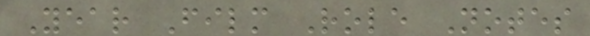Year Film Role Notes
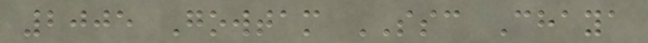2005 Gowtam SSC Chaya
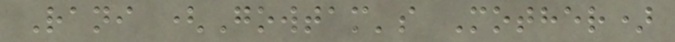Rani (Gowtam's Mother)
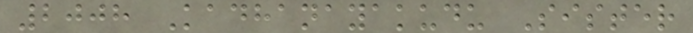2008 Kadhanayakudu Sister
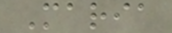Maria
